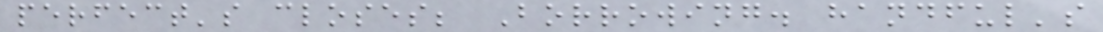perfect's closes; Borrowing. handful's
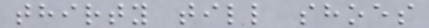thirty till shoes
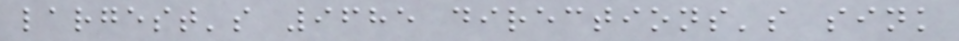largest's 9685 directions's sink
